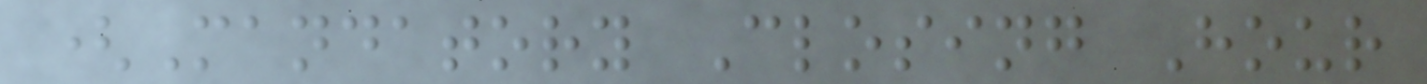(Mandatory Closing Hour
